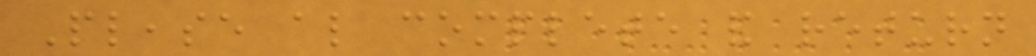Please also complete and return
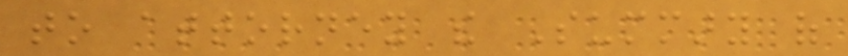to attorney the Summary of
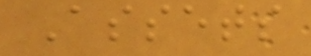Assets
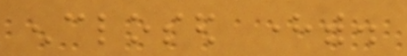enclosed herewith.
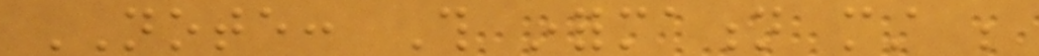NOTE: This information must be
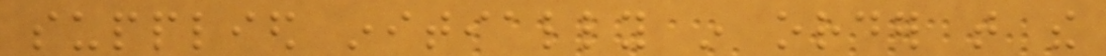supplied initially in order that the
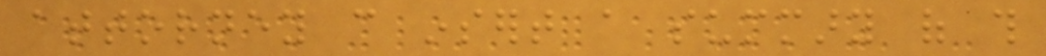attorney can insert a summary of this
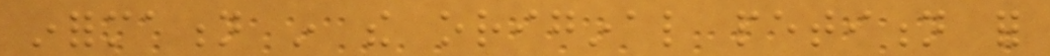information in the original petition for
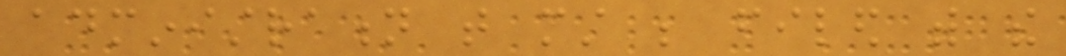administration that must be filed with the
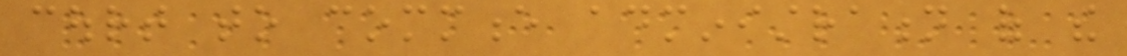court to commence administration of the
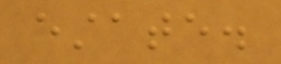estate.
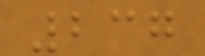237
